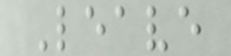Leave
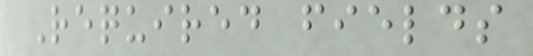Required fields
